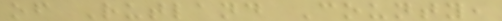of Rutland County,
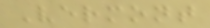Vermont
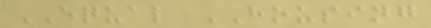EQUAL HOUSING
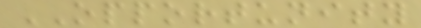OPPORTUNITY
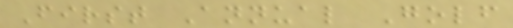First Annual Golf
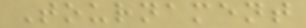Tournament
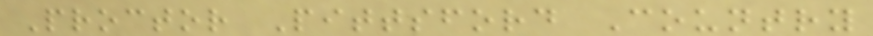Proctor Pittsford Country
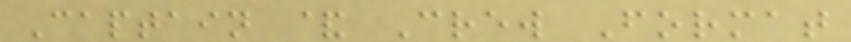Captain & Crew Format
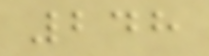248
